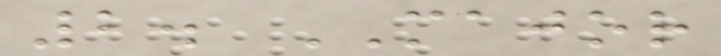2. MAJOR
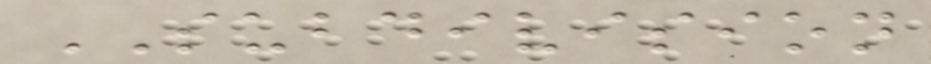SUBDIVISION
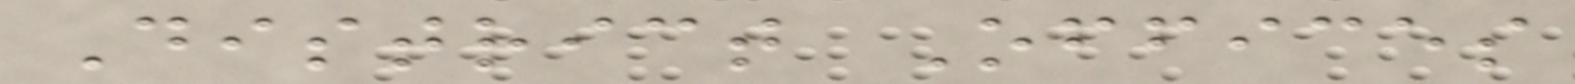District Offices
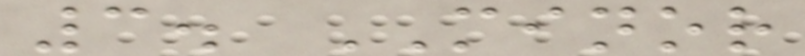3. MINOR
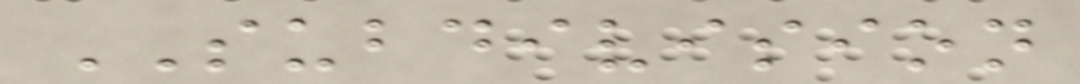SUBDIVISION
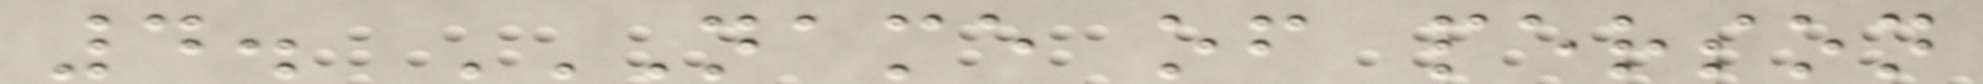4. NAME OF PERSON
